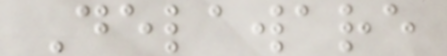Delaware
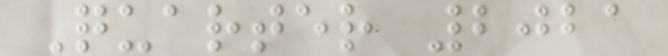Quarter 2021
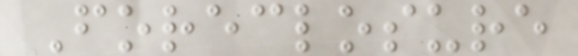Foreclosure
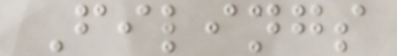Filings
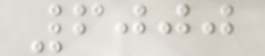6000
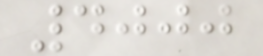4000
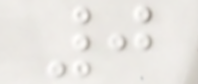0
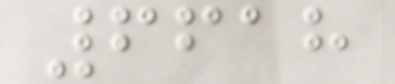6618
